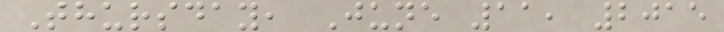Thursday, June 11, 2015
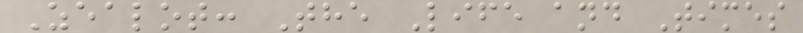Zealot: The Life and Times
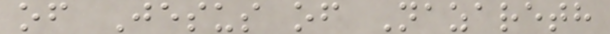of Jesus of Nazareth
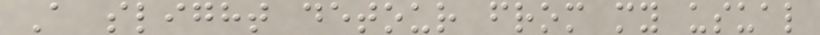A slight detour from my usual
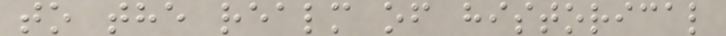to the realm of historical
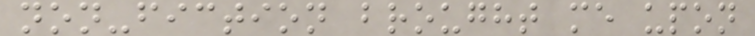non-fiction brought me upon
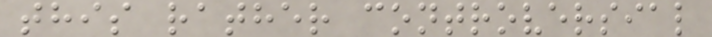this rather controversial
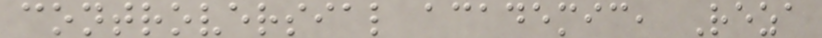controversial academic, Reza
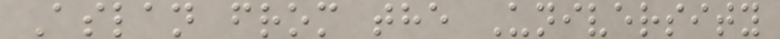Aslan from the University
